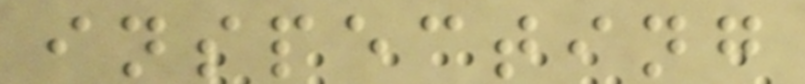inspecting
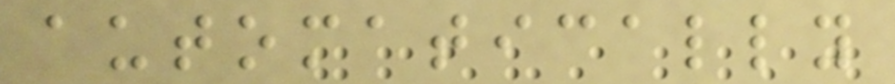automatically
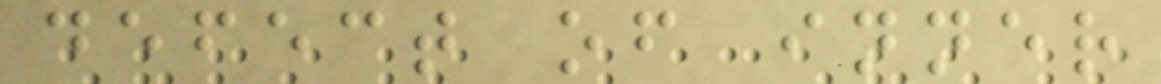defect of inner
